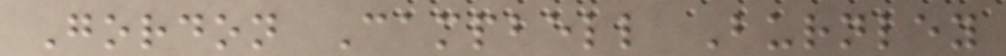Gordon Campbell Burnley
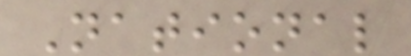National
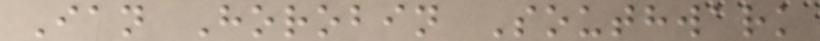Ian Horobin Southwark
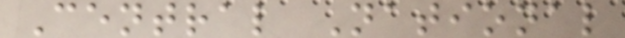Central National
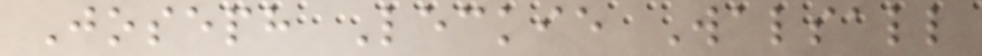Joseph Leckie Walsall
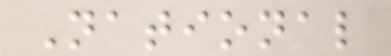National
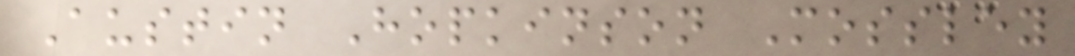Austin Hopkinson Mossley
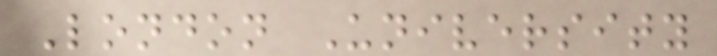London University
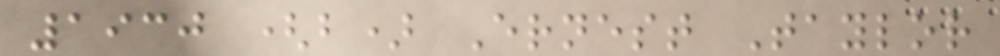1930 (b) Ernest Taylor
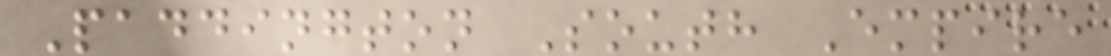Paddington South Empire
